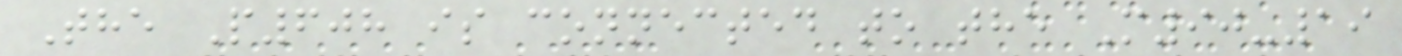The P608 is connected to the M90-19
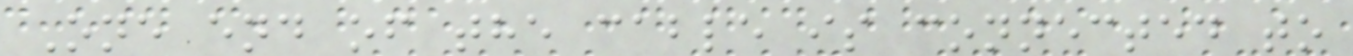One end of the cable is connected to
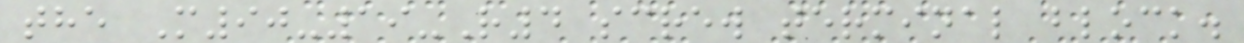the M90-19-R4 screw terminal block.
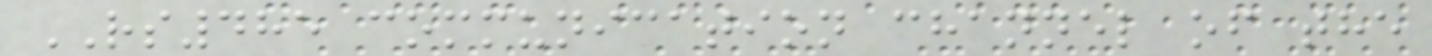RS485 communication channel of the
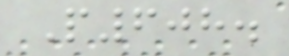P608.
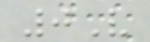0V
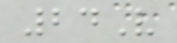24V
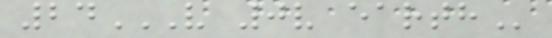24V 0V EARTH
